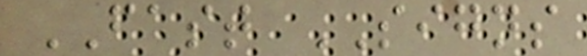FAST SIGNS
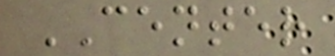CENTER
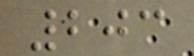203
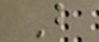B
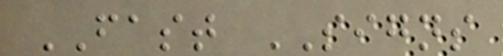FAST SIGNS
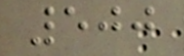500
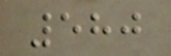580
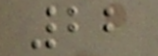22
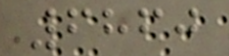6860
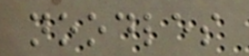noodles
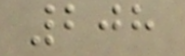208
